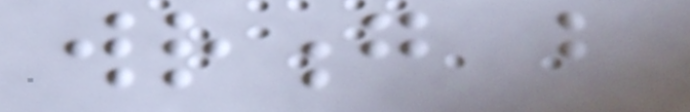wrong but
